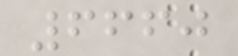6660
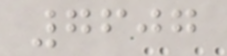7607
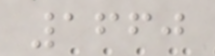1660
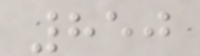850
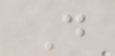D
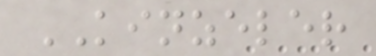KINZELER
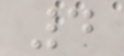4
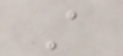A
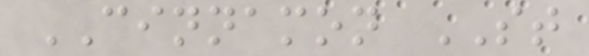CINNAMON ST
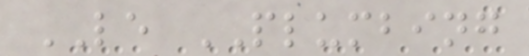LE PLUMBING
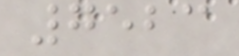7523
